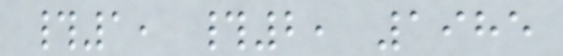#1, #2, 1985
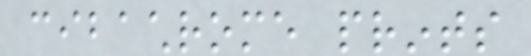cibachrome prints
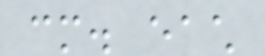cm. each
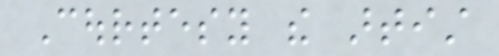Courtesy the artist
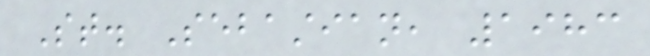St. Sebastian, 1983
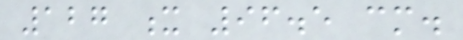127 x 96.5 cm.
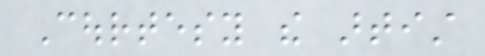Courtesy the artist
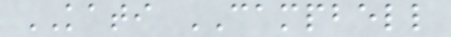KATI CAMPBELL
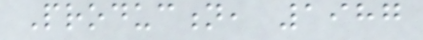Production, 1987
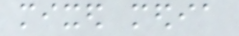mixed media
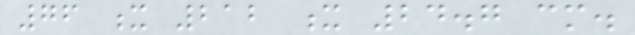76 x 212 x 24.7 cm.
